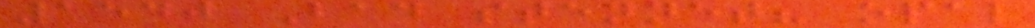1540 Bad stennet? opal
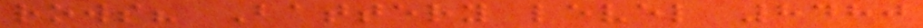rows? Battery level 8480
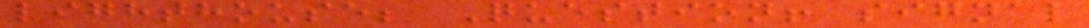lighthouse; Question! signal
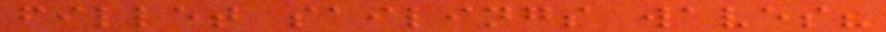fillet sailings waves?
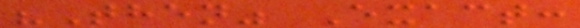"Then" Exact:
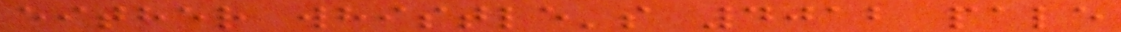either whistle's 4012 pale
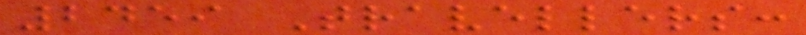2459 Travellers:
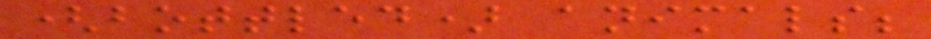(bottled) animals;
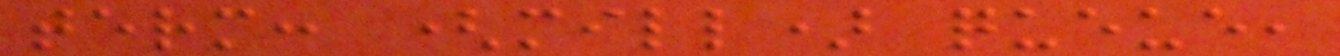term: (mill) queue,
